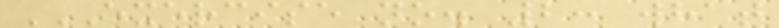EXERCISE NO. 2: WHAT
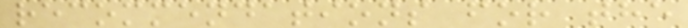recommendations for the
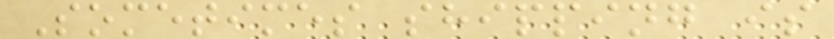Sometimes shipping is
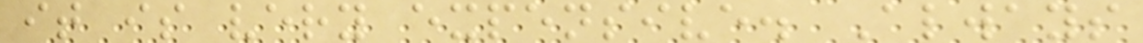it is very expensive. Always
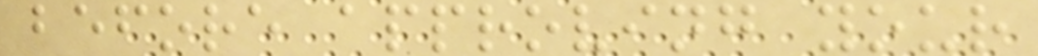before approving your
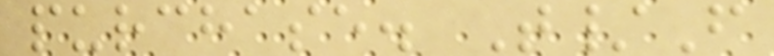purchase. T/F
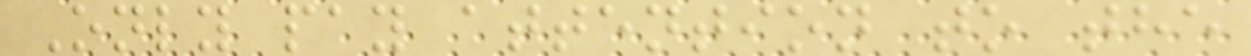Only pay attention to the
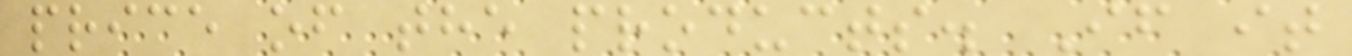price of the products. If it
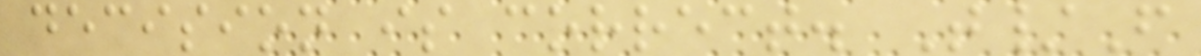decision is correct. T/F
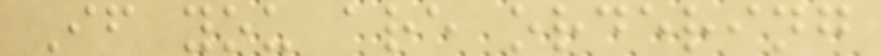If you are ordering
